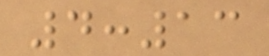4:13
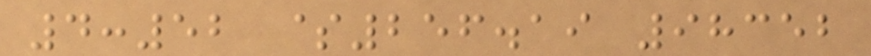4:52 $256.19 98352
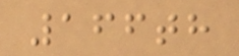166th
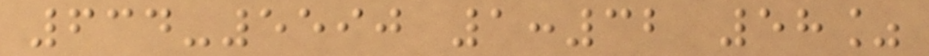634-5590 1:32 58%
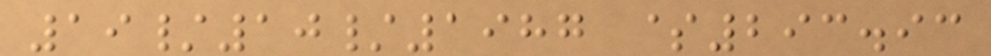19/10/1987 $293.93
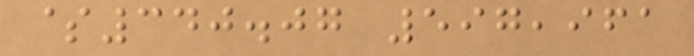$340.07 597,961
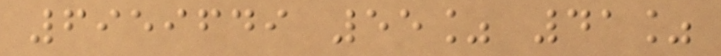6959649 55% 41%
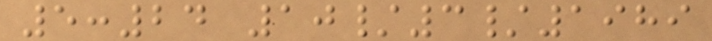5:24 10/3/1989
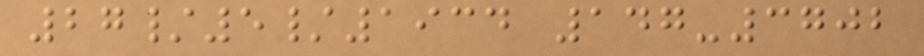27/5/1934 147-3702
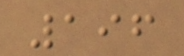196
